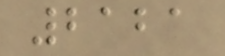2121
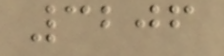3206
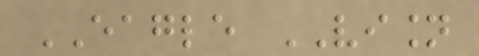EAGLE VISION
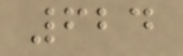624
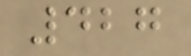427
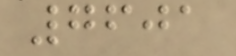7601
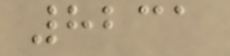8231
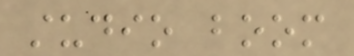studio boom
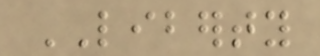LIBERTY
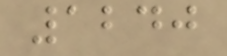1240
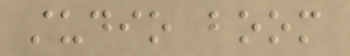studio boom
